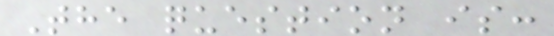The question is:
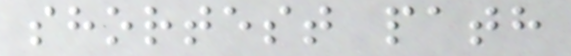shortest path
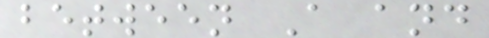between A and
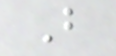B
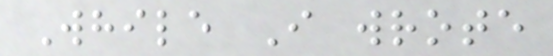While I wrote
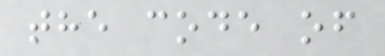the code of
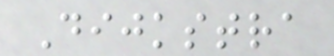Dijkstra
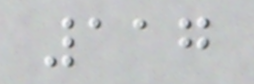117
